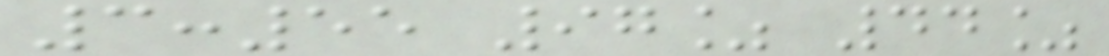3:55 97% 44%
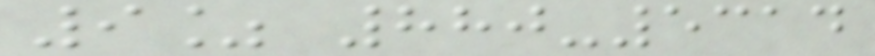9% 880-5314
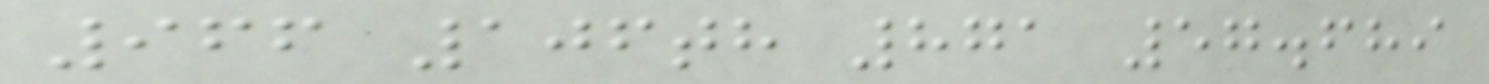966 106th 871 57.689
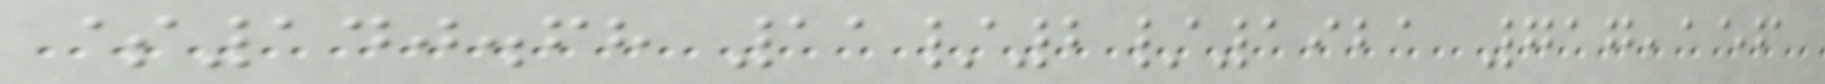$140.68 11/2/1921 717,156
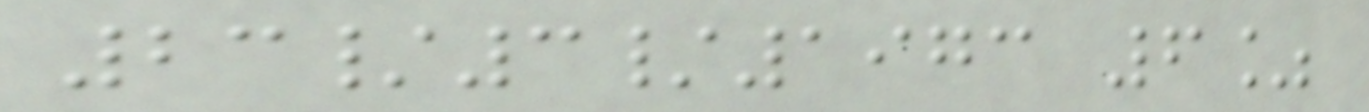23/3/1973 6%
